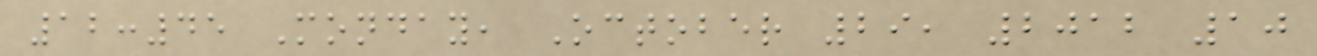12:45 Monday, October 29, 2012 10
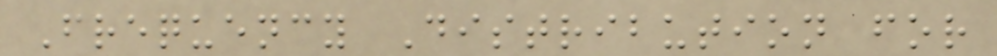Frequency Distribution for
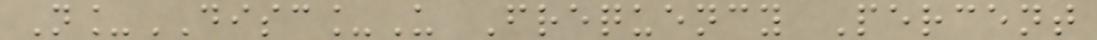N_DISC_U Frequency Percent
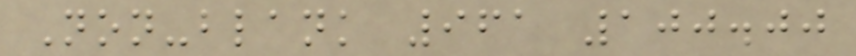Non-blank 961 100.00
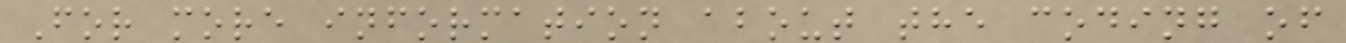For more information about the coding of
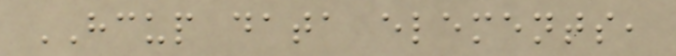HCUP data elements,
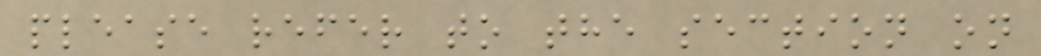please refer to the section on
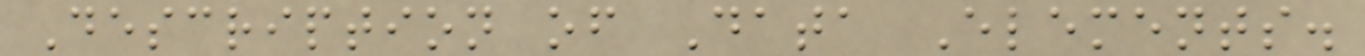Description of Data Elements.
